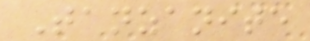Tanzanite
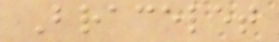Bracelet
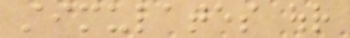stimulates our
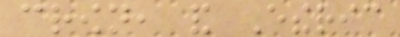crown, and Etheric
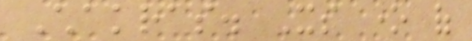Chakras. Its one of
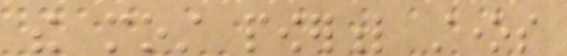the most powerful stones
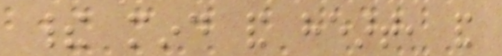their mind and heart, and
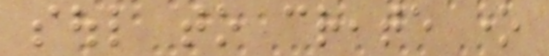soul to create one
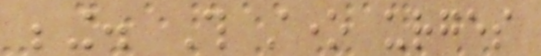being. This stone urges
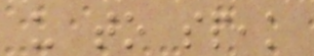us to speak
